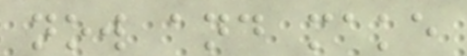now and make
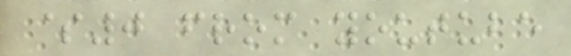$0 from youtube
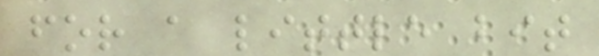for a little bit
